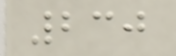230
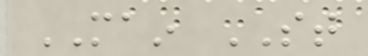MAIN ST
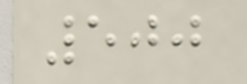500
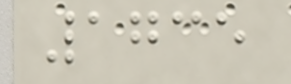1735
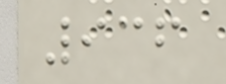936
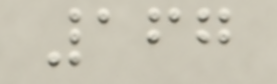167
